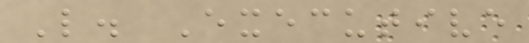L. Executive
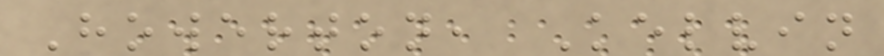Howerton, Kelvin
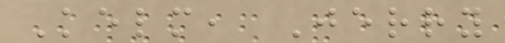Kelm, Jerry
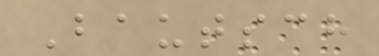Bautsch
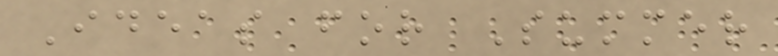Ideas for Summer
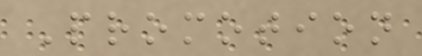Promotion
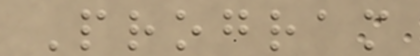Program
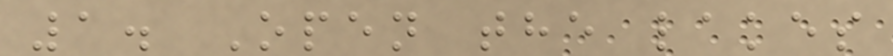1. Open the lakes
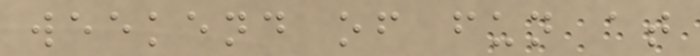weekend of fun at
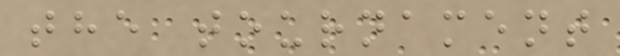the tournament
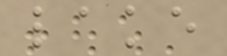lake
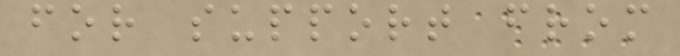for support from
